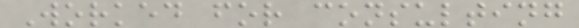Worked for consulting
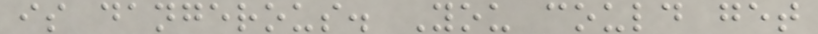is dangerous. You could get
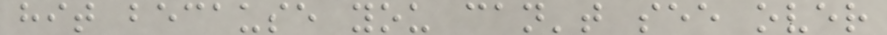hit because you can't see over
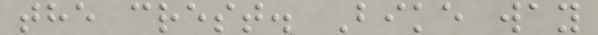the crest. Bike way
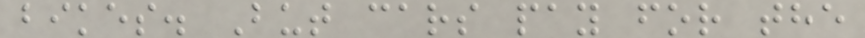bikes. But cars pay for the
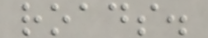roads.
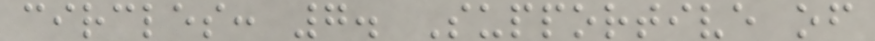circles: 7. Supportive of
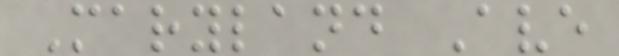Maryland Ave
